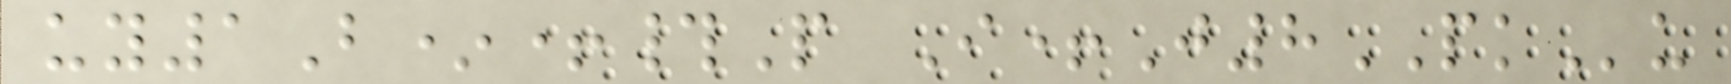uy1B*+#P I+J8PKu
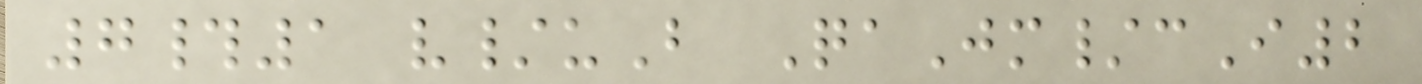7#1 v/uB QaJm/cI2
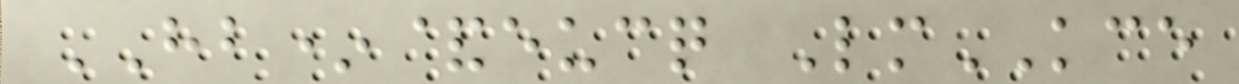HB*&eucq LmKCE
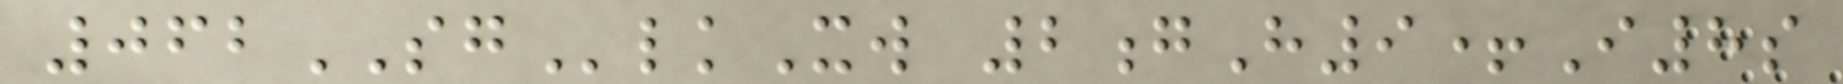062SGlkXw 2gH9+I8s
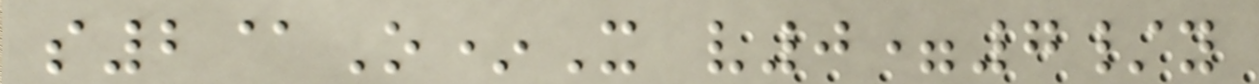s2@O*X v0=7/y
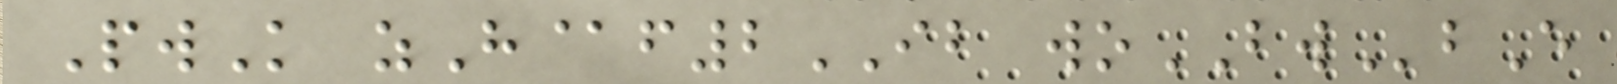PwK zH@f2IB woBWbE
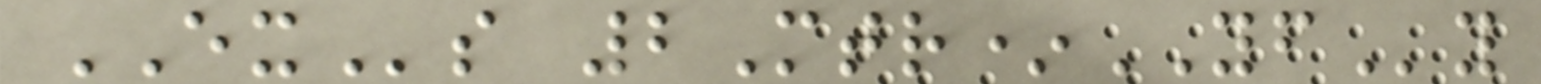EXs 2Mtr*YFy
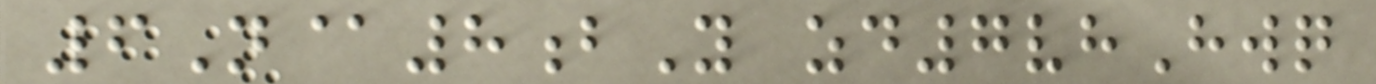6N@8bY zd7vhHwq
